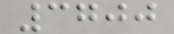3700
